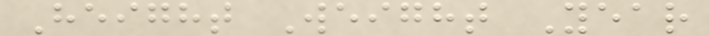Height Weight Year
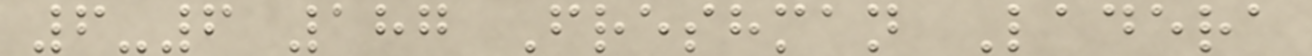6-6 187 Freshman Ladera
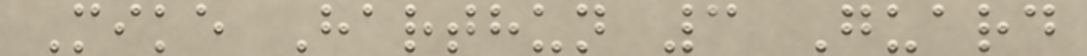Mike Harthun 3 Guard
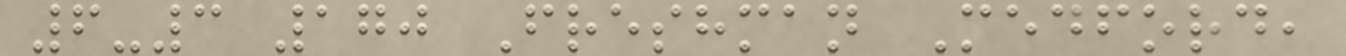6-3 170 Freshman Medford,
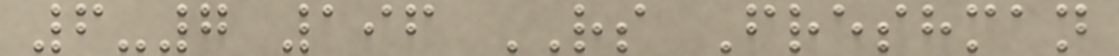6-7 196 RS Freshman
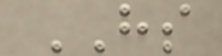HS
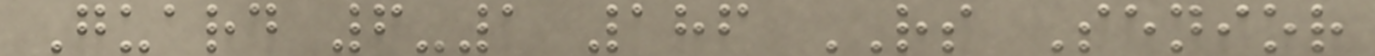Guard 6-1 186 RS Senior
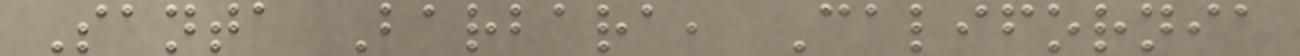Santa Barbara, California
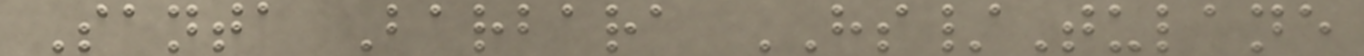Santa Barbara HS/Tulane
